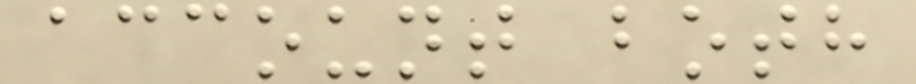account both
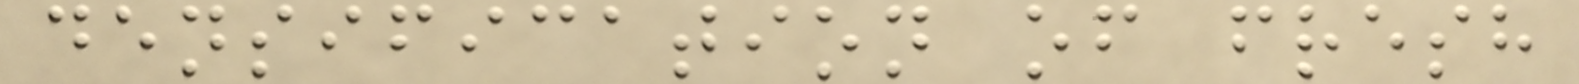densification of fresh
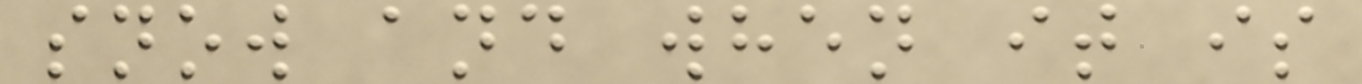snow and when it is
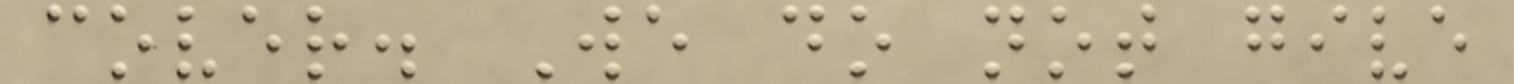cover. We do not give
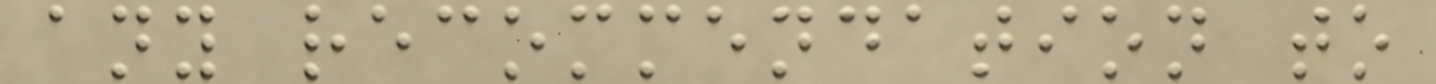any recommendation to
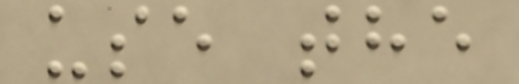use the
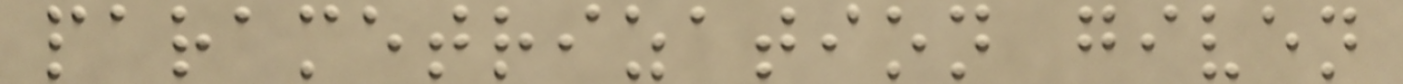parametrization given
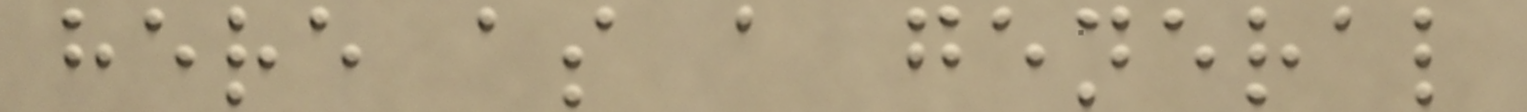here as a general
